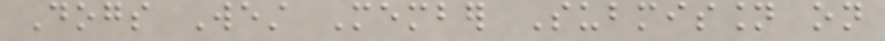Dogs West Member Submission on
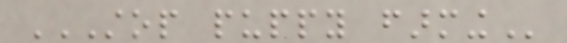STOP PUPPY FARMING
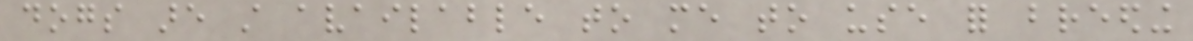dogs are still available to me to use for breeding
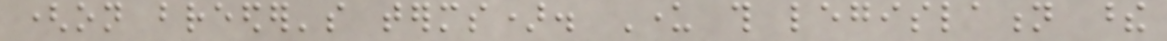(on breeder's terms). Under this legislation these
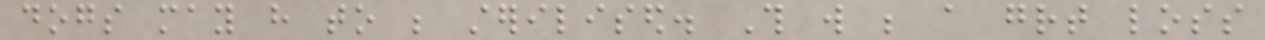dogs may have to be sterilised. This will be a great loss
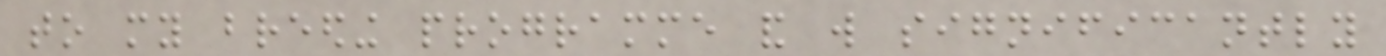to my breeding programme and will significantly
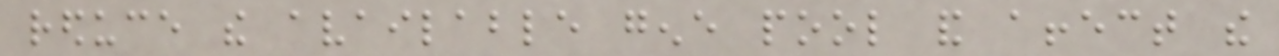reduce the available gene pool and affect the
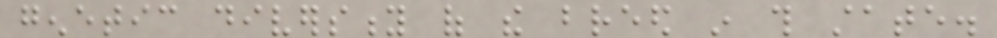genetic diversity of the breed in this state.
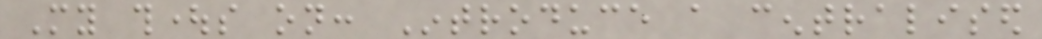My thoughts on: Introduce a centralised
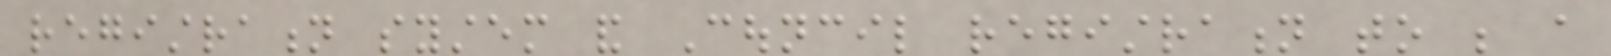registration system and Council registration to be a
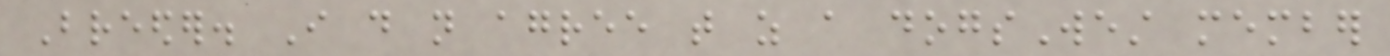Breeder. I do not agree that as a dogsWest member
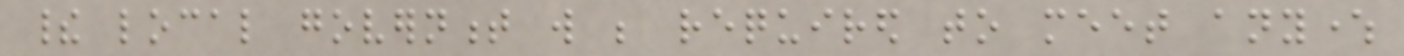their local government will be required to meet anywhere
